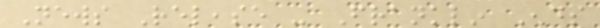News Release - Franklin Ends
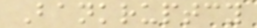Bankruptcy
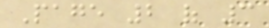Page 2 of 3
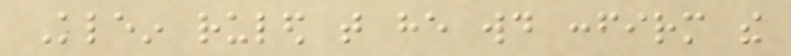Klein ruled that he would confirm the
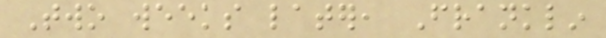Two weeks later, Franklin
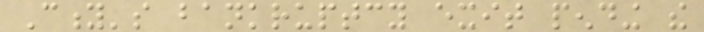City's bankruptcy exit pending the
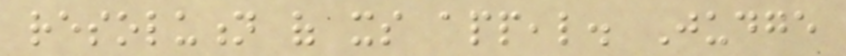resolution of its appeal. Judge
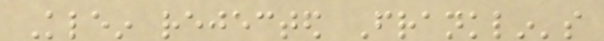Klein rejected Franklin's
